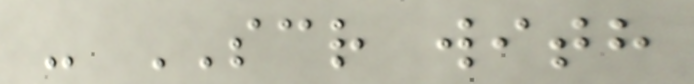- SCR with
